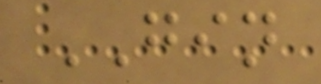GIN
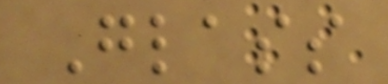Glass
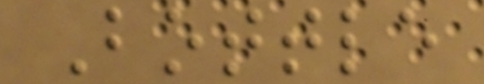Bottle
